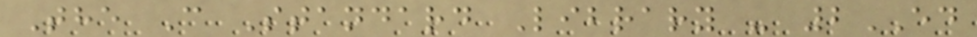The C Standard Library - 2ED
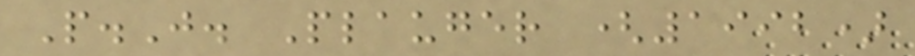P.J. Plauger (1992)
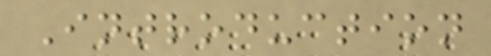Introduction
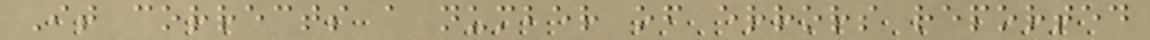It corrects a number of errors reported
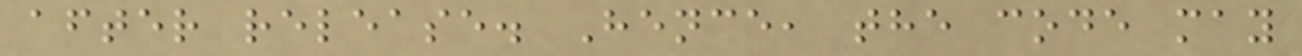after release. Hence, the code may
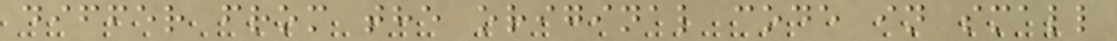differ from the original code in small
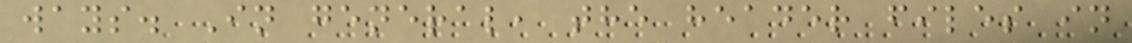ways. In general, the header files in
